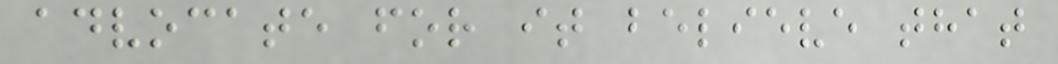advocate for it believe that
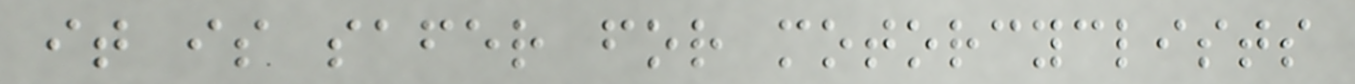it is safer for motorcyclists
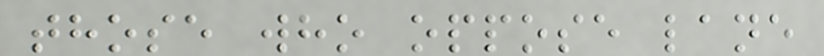those who oppose lane
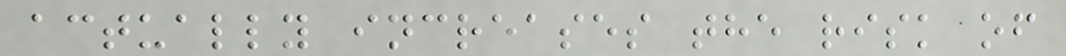actually increases the risk of
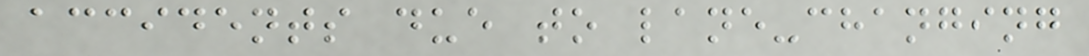accidents due to lane-changing
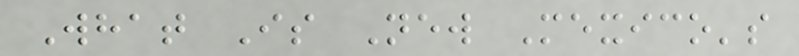What Is New Mexico's
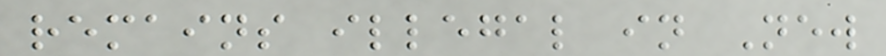remains illegal in New
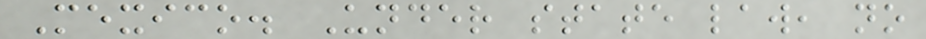Mexico. Under state law, no
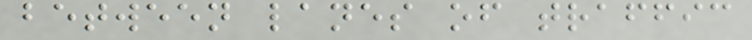between lanes of traffic
